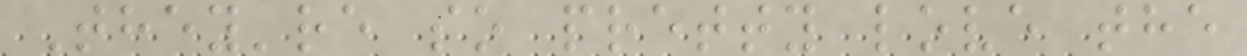They're so pretty love the
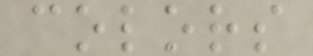colors
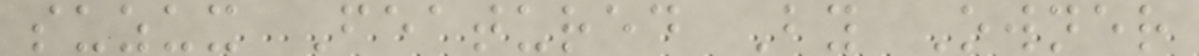suzux Featured By Owner
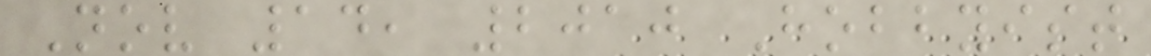Nov 14, 2010 Hobbyist
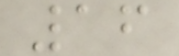16
